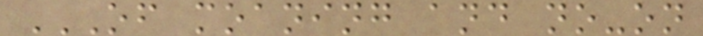OF MOANING AND NO-ON
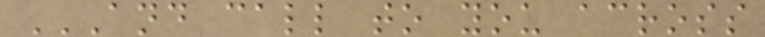AND CALL TO YOU ACROSS
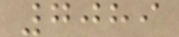7089
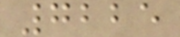7225
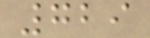729
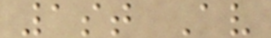1st Av
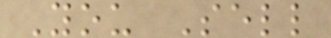You Sell
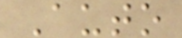Auto
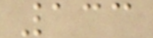133
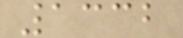1332
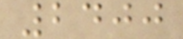2400
